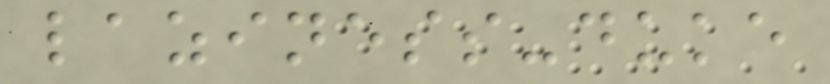laziness-duke
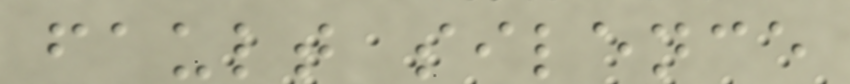fault silence
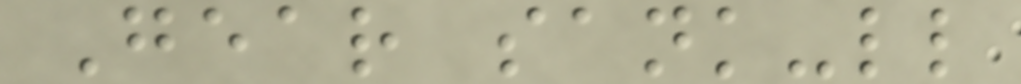Gear sank-ll
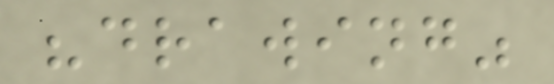"drawing"
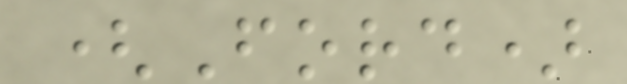(Ford)
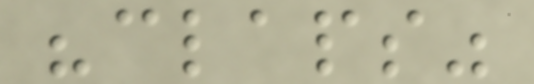"claps"
